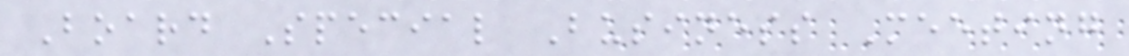Board Special Business Meeting
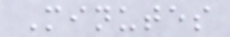Minutes
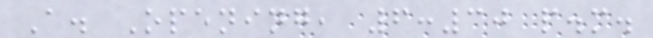A. Opening, 6:30 p.m.
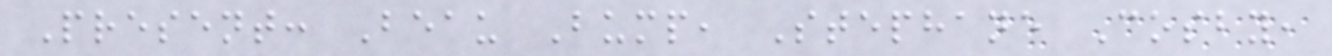Present: Beau Bump, Stephane Cosby,
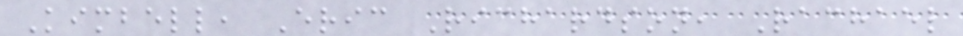Kimbell, Eric Richardson, Rachael
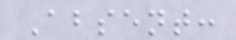Absent:
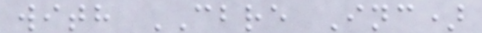with CBRE Inc)
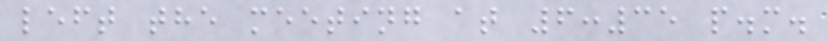left the meeting at 6:35 p.m.
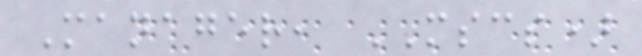Manager, MSCS)
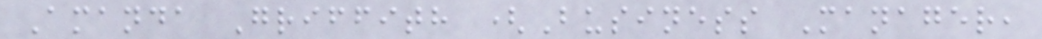Amanda Griffith (Business Manager,
